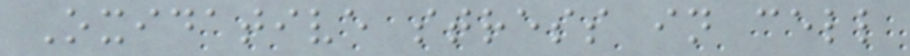Oxidative stress in cell
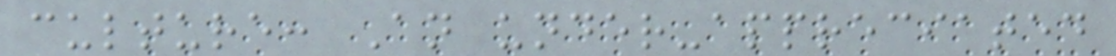culture: An under-appreciated
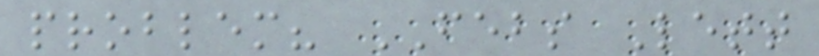problem? FEBS Lett
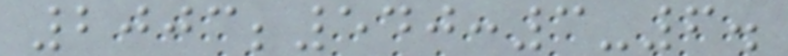2003;540:3-6.
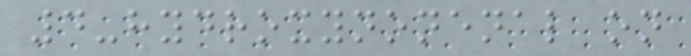4-hydroxynonenal on
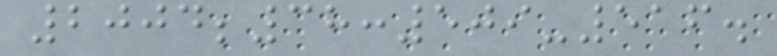2004;38:509-516.
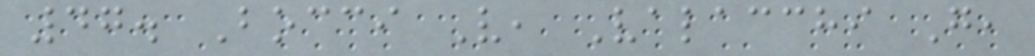47. Bocci V, Valacchi G,
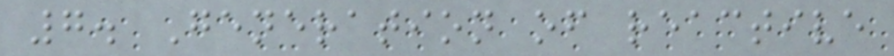7. Generation of reactive
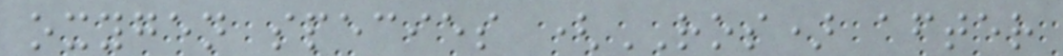oxygen species (ROS) after
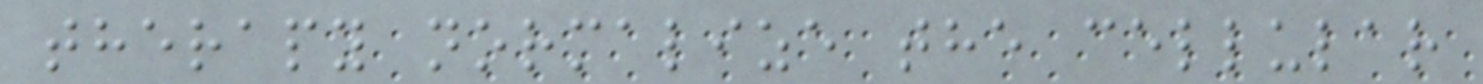therapy normalize the cellular
